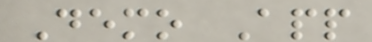Demo App
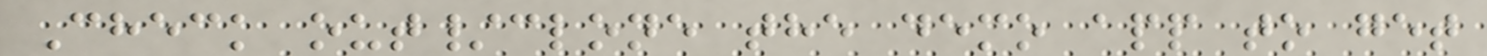Check out/clone the demo app to get
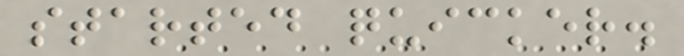started quicker.
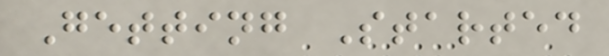Getting Started
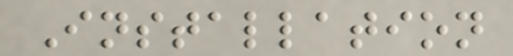Installation
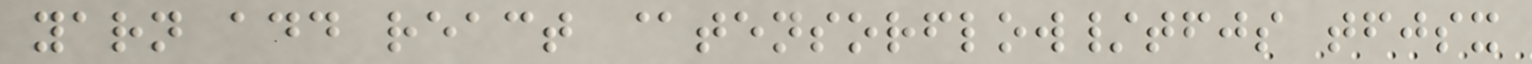yarn add react @tensorflow/tfjs tfjsx
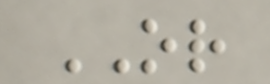OR
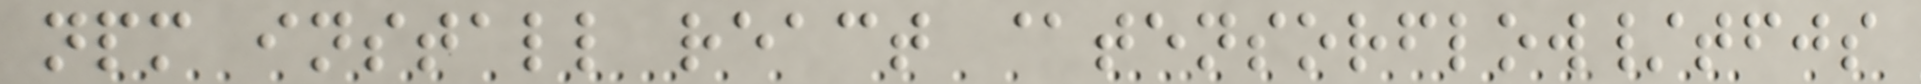npm install react @tensorflow/tfjs
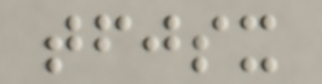tfjsx
